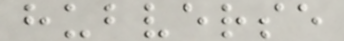hubverse
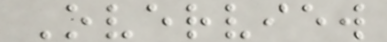Overview
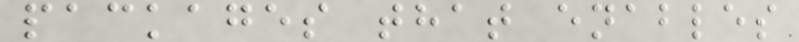packages that enables
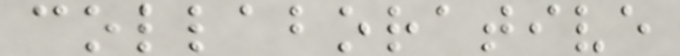collaborative
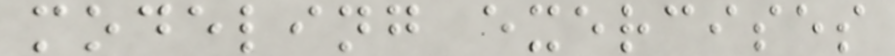modeling exercises
